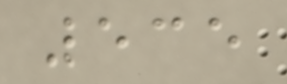535
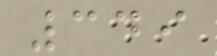349
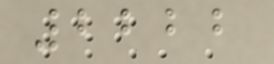2222
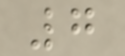7
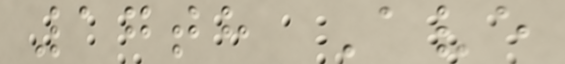17th Ave
